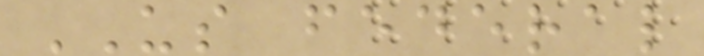US federal
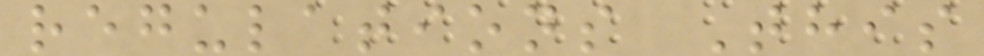regulations This
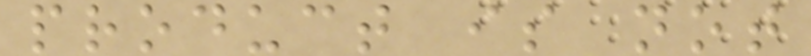product is not
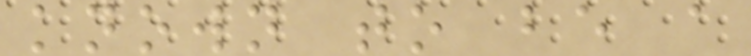known to be a
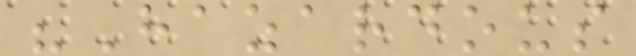"Hazardous
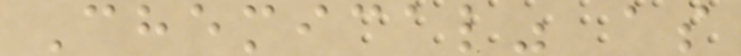Chemical" as
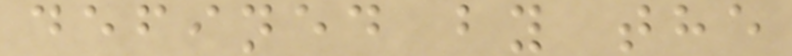defined by the
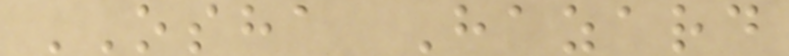OSHA Hazard
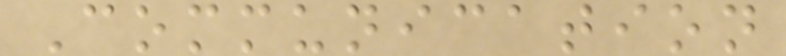Communication
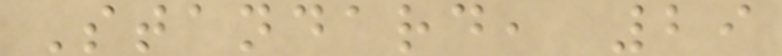Standard, 29
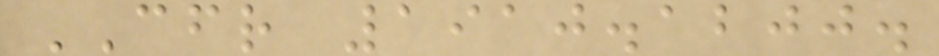CFR 1910.1200.
